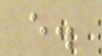e.
